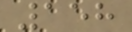158
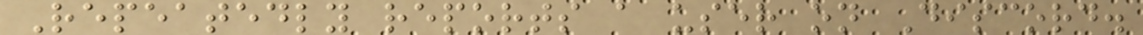Repeatedly reports a user on Discord.
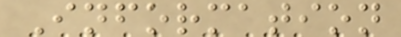Information
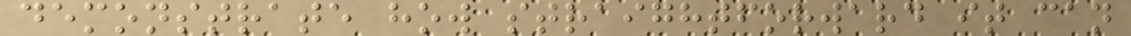demonstrate how straightforward it can
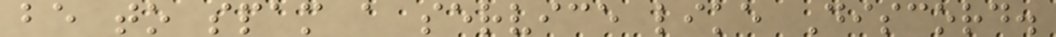be to spam a service like Discord.
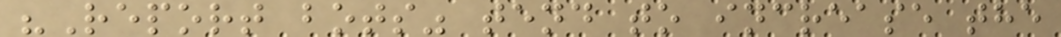"Report bots" tend to increase the
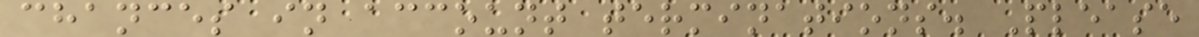chances in account terminations. Please
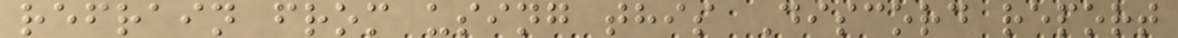refrain from using this Discord report
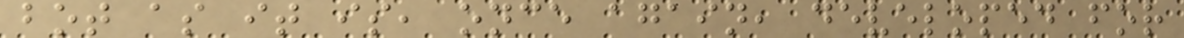bot as it is, once again, developed for
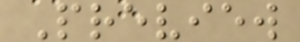Preview
